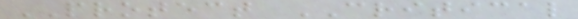PROTECT CRITICAL
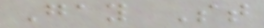Gay St
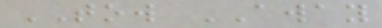TOW AWAY
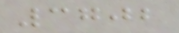3702
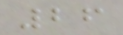26
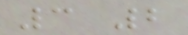3 2
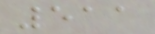511
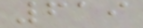619
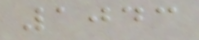1043
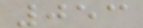053
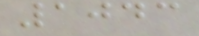1043
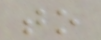to
